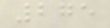275
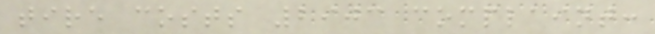tire costs 2903 complaint:
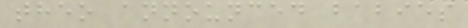theo announced babies
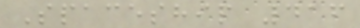Spaceship 416
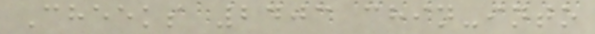Cheeks 2403 chin-into
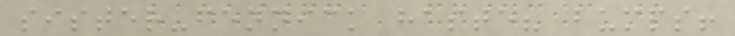sister-fennick haste? bumps!
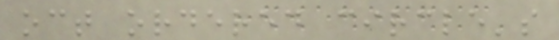oct ordered circle's
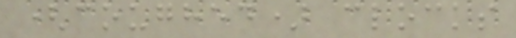(coughed) clocks
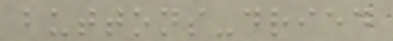buttons-dried
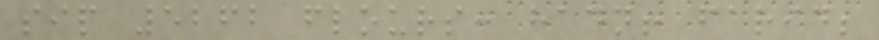sip 5262 flours: hadn! farid;
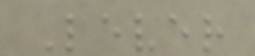Lever
